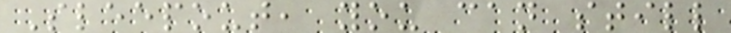Sleepout, you can still
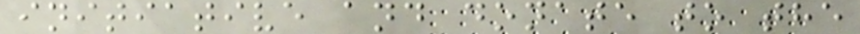initiative and donate to the
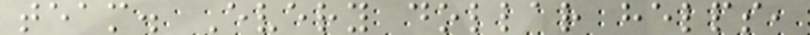team. Every dollar helps,
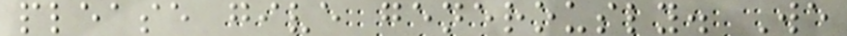please give generously. We
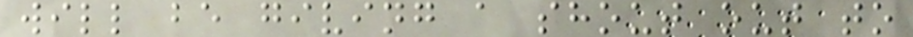will be giving a shout out to
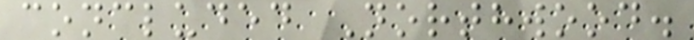concluded Northwood.
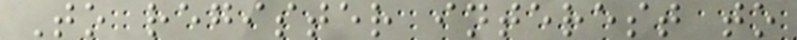To register interest to
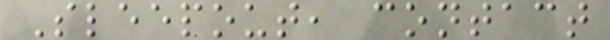Sleepout, contact
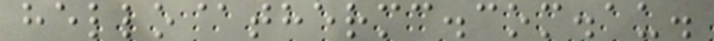hello@thermc.com.au.
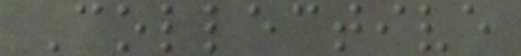Collective
